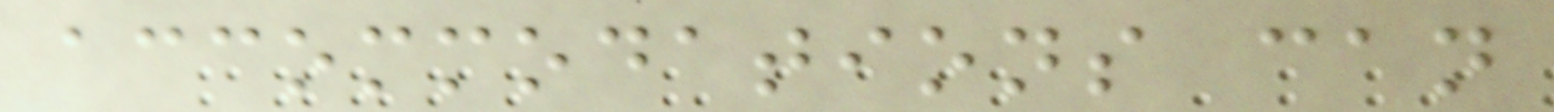accommodations can
